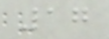17
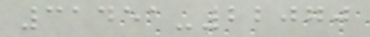31451-22070
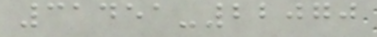31451-22070
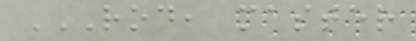ROD, MASTER
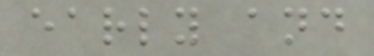early and
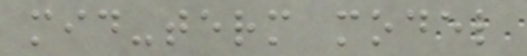mid-term model
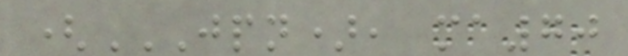(JPN), MA70
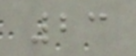23
